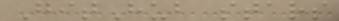GitHub stars
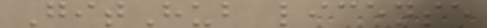GitHub license
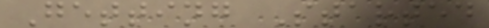Getting Started
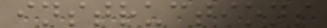instructions
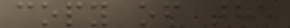copy of the
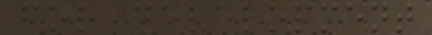for development
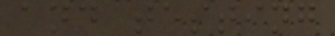and testing
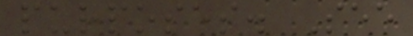purposes. See
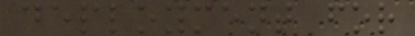deployment for
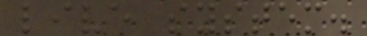live system.
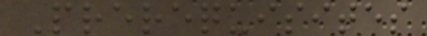Prerequisites
